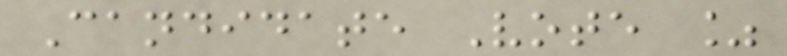Candidate Vote %
